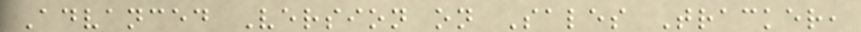Advanced Version on Sales Tracker,
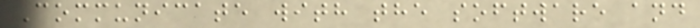Communicate with the software and
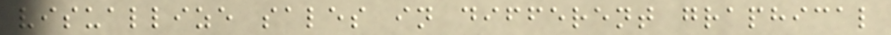visuallize sales in different graphical
